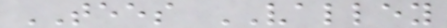TEES VALLEY
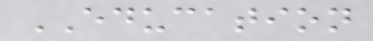EDUCATION
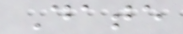Date
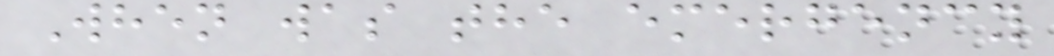When was the emergency
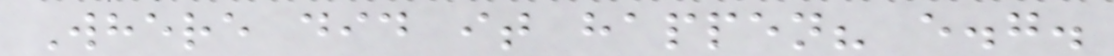Where did it happen? e.g.
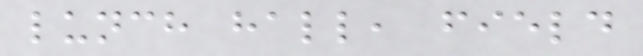lunch hall, field
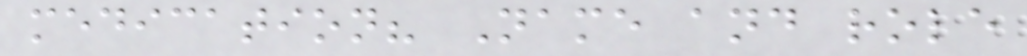medication? Name and role
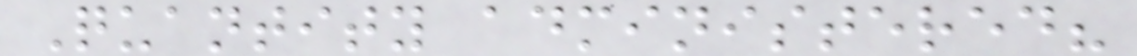Quantity administered?
